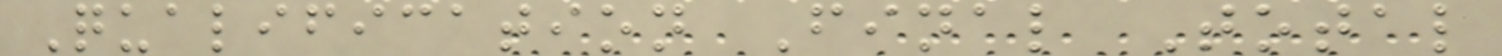Qualification Final Total
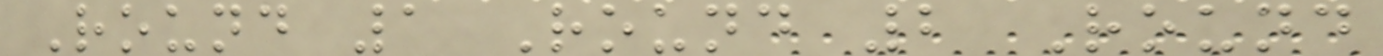Round 1 Round 2 Round
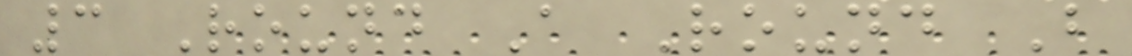3 Round A Round B
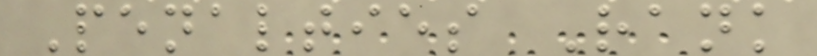Penalties Rank
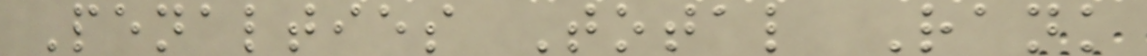Penalties Total Rank
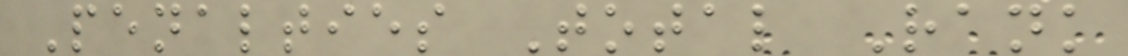Penalties Total Rank
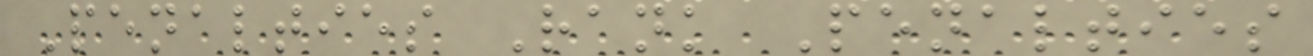Penalties Rank Penalties
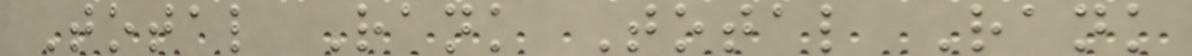Total Rank Total Rank
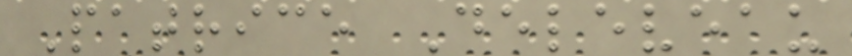Patrice Deleveau
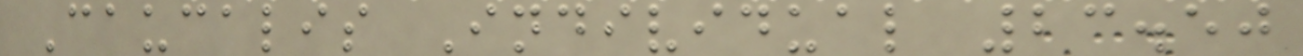Caucalis Individual 23.50
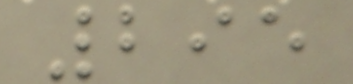295
